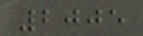2005
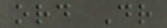ord Dr
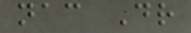nac Dr
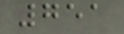751
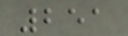251
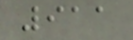911
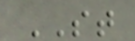ST
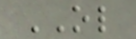OL
